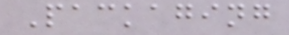Packaging
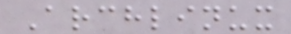Archlinux
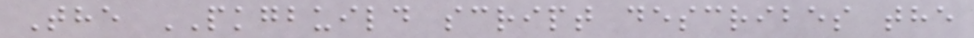The PKGBUILD script describes the
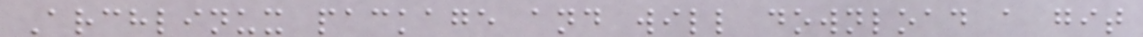Archlinux package and will download a git
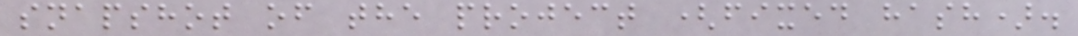snapshot of the project (fixed hash).
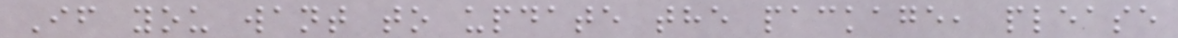If you want to update the package, please
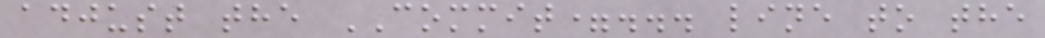adjust the COMMIT=... line to the
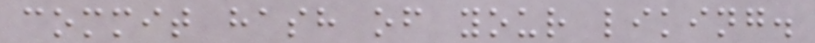commit hash of your liking.
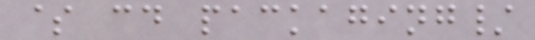$ cd packaging/
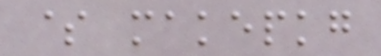$ makepkg
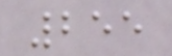255
